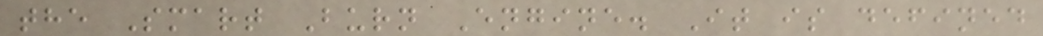the Smart Burn Engine. It is defined
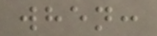when:
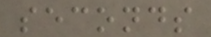seconds
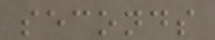seconds
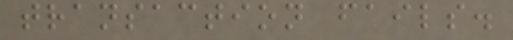transaction fails.
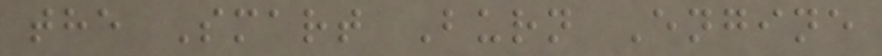the Smart Burn Engine
